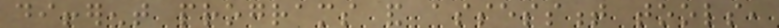different programs and assessment tools,
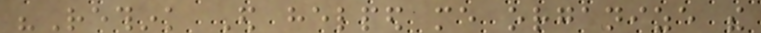"Rethink Ed helped me organize the
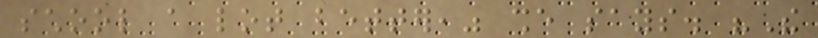school a lot better," she says. "The
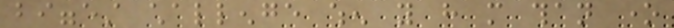biggest challenge when you have more than one
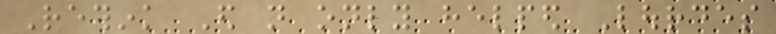Rethink Ed not only helped Lourdes
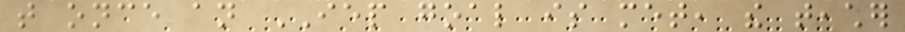that once an IEP goal is met, the teacher
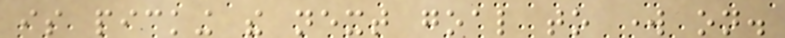is picking the next goal to work on.
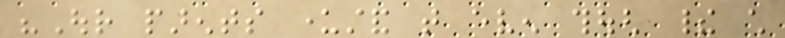"Our parents understand that even though their child
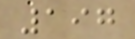197
